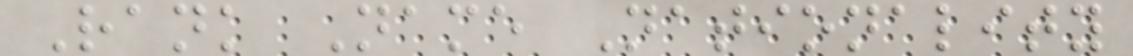Rank Name Nationality
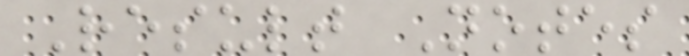Result Notes
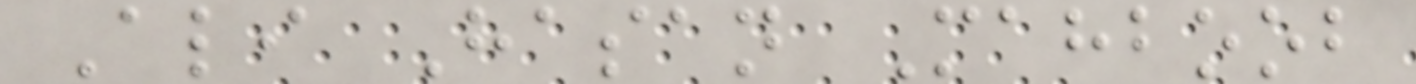Ali Hasan Mahboob
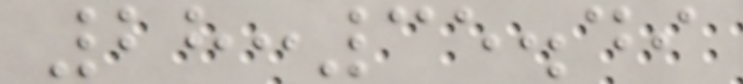28:35.49
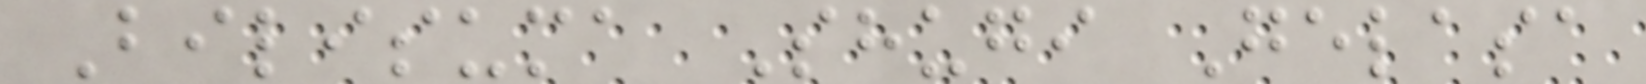Bilisuma Shugi Gelasa
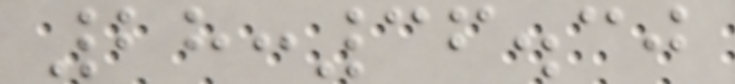28:36.30
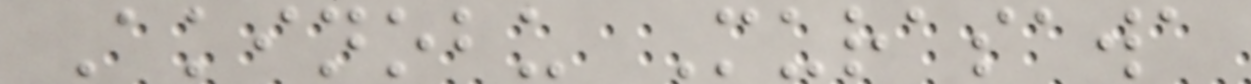Akinobu Murasawa
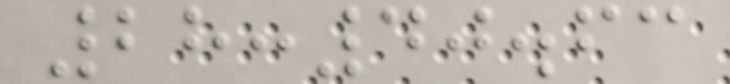28:40.63
